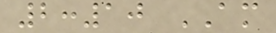2:10 AM
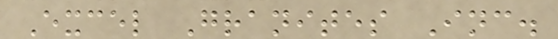Excel Granites Inc.
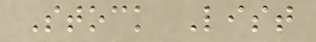Stock List
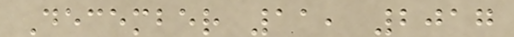December 11, 2017
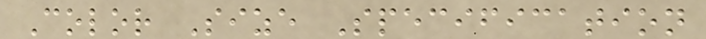Color Size Specification
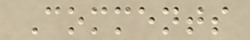Comments
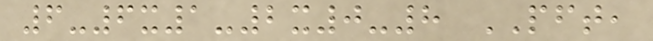6-6x1-2x0-8 PFT,
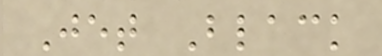Jet Black
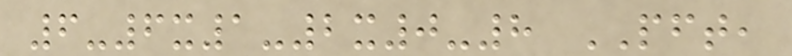6-6x1-2x0-8 PFT,
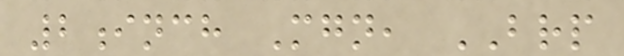2inch Mgn, BRP
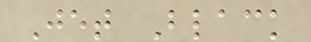Jet Black
